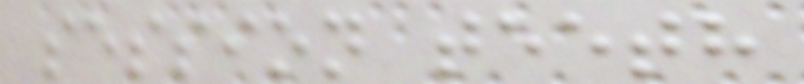session teeth
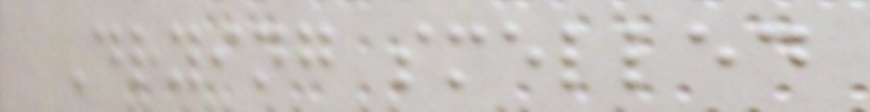Drying smelled
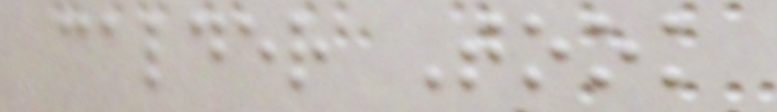calder Took
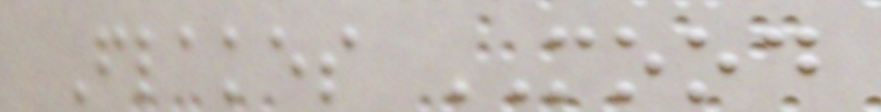Flakes MOOD
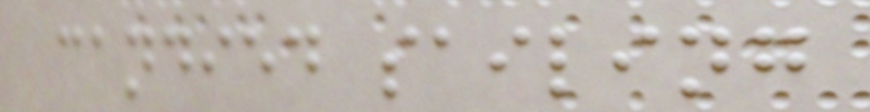candied sailing
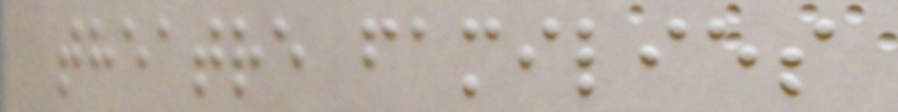theatre families
